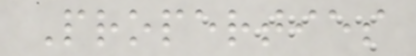Properties
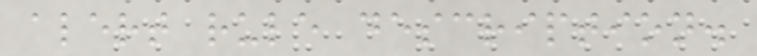alert rule description.
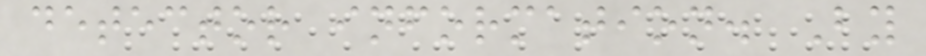detector information. By
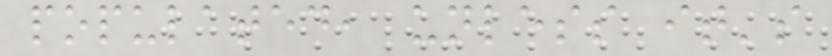populated, unless it's
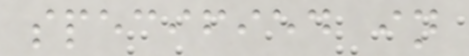specified in
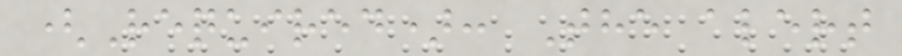(Required): The alert
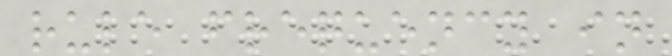rule frequency in
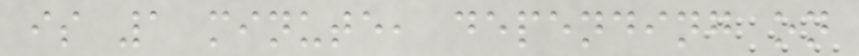is 1 minute, depending on
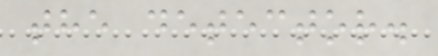the detector.
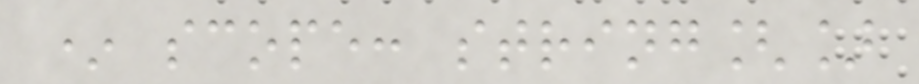* scope: string[]
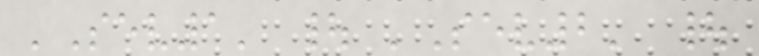'Sev1' | 'Sev2' |
